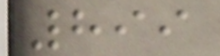899
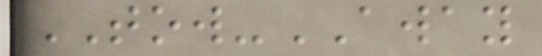TOW-AWAY
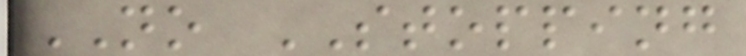NO STOPPING
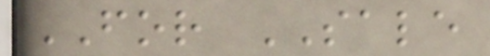FOR SALE
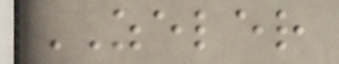ZELER
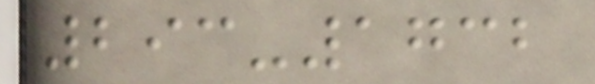293-1732
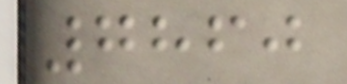7860
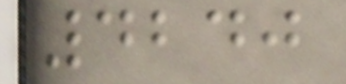4240
